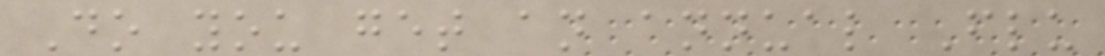Do you get an annual Flu
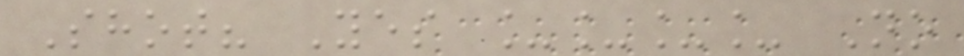Shot? Yes ____ No
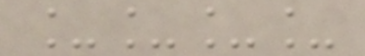____
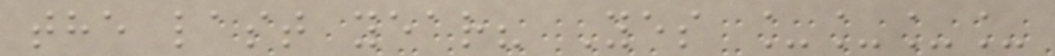the last year? Yes ____
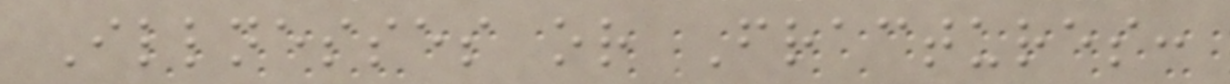Illnesses or Fractures:
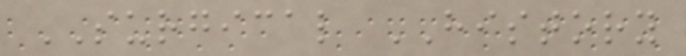SURGICAL HISTORY
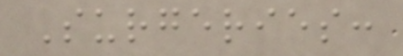Surgeries:
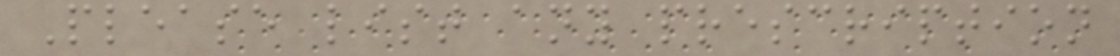Please list any prescription
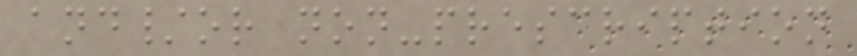and/or non-prescription
